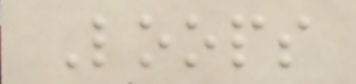Loops
